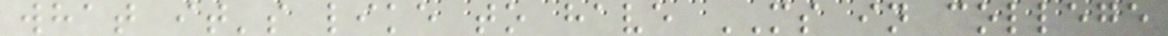what it's like to have MS in college
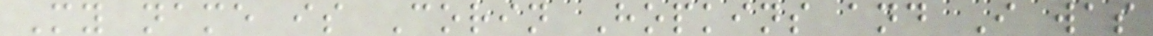My name is Corin Hopkins and I was
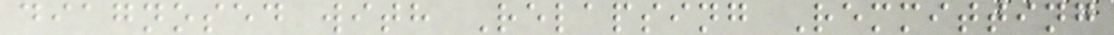diagnosed with Relapsing Remmitting
